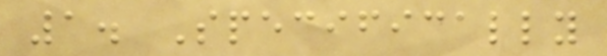1. Specifically
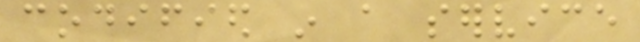codified in a service
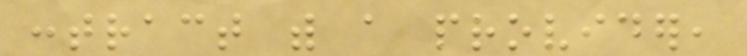contract with a provider,
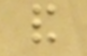and
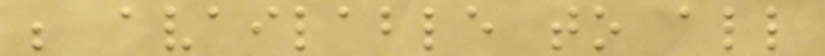be available to all
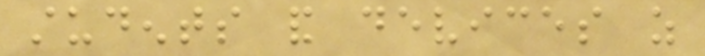students and devices as
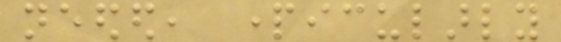needed, particularly
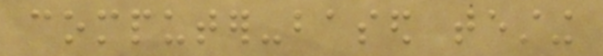computer-based testing
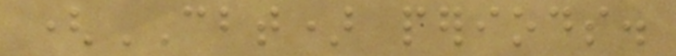(CBT) periods.
